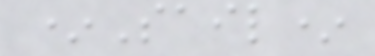*Sail*
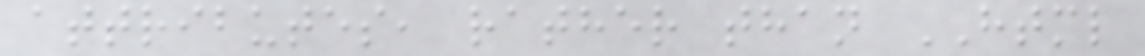attributes, rather than HTML
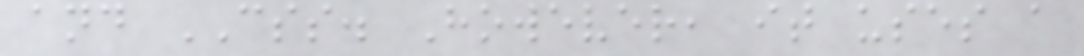and CSS. However, it uses a
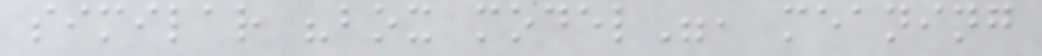similar "box model", meaning
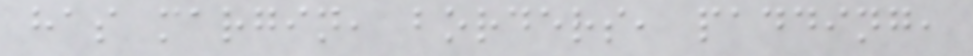has margin, borders, padding,
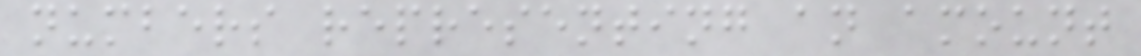numbers representing an amount
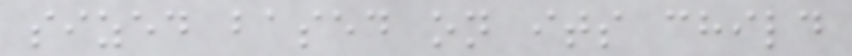sized based on its child
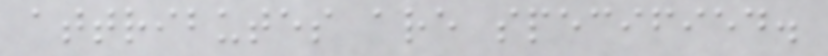attributes are specified.
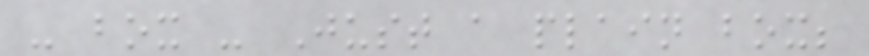- box - Just a plain box;
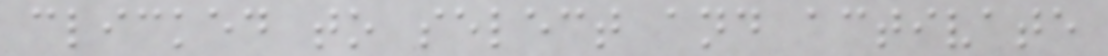clicked to select and activate
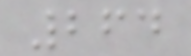264
